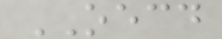OECD
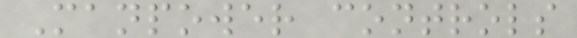Manpower controls
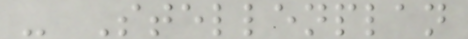- Stellenplan
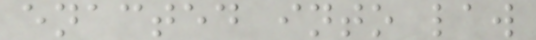enacted into law
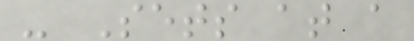- Sets at a
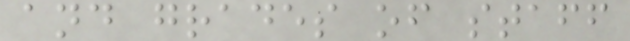and grades of staff
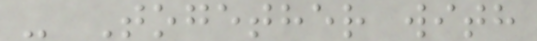- Together with
